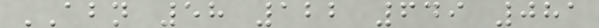ABN 58 122 649 081
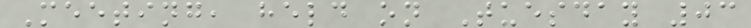Meeting, held on Tuesday 03
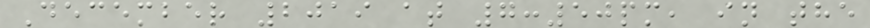December 2019 at 7:50pm, in the
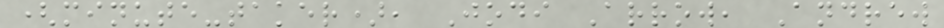(minute-taker), Jodi Arrow, Andrew
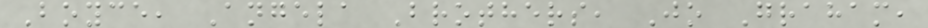Boyce, Angela Brothers, Jo Graham,
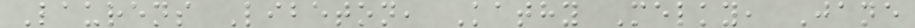Laurens Libeton, Kathy Melky, Jane
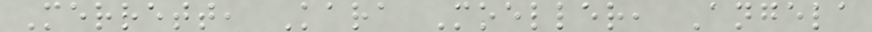Merrett, Kara Moeller, Angela
